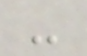-
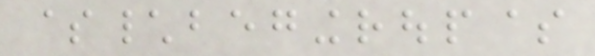$\begingroup$
